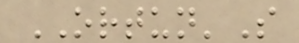ORTUN'S
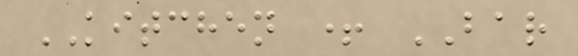KITCHEN + BAR
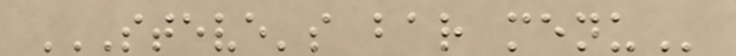STEVE'S BAR MENU
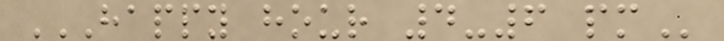HAPPY HOUR 4-6 PM
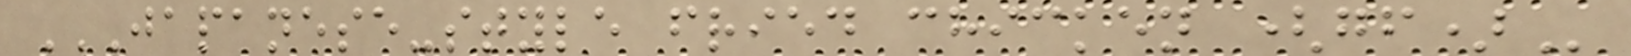JAPANESE-STYLE FRIED CHICKEN (GF)
